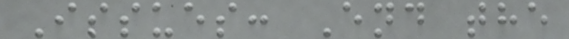Issues: End the
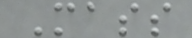Mass
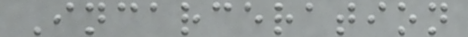Incarceration
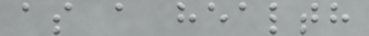as a health
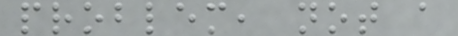problem, not a
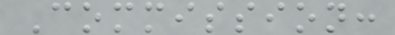Commission:
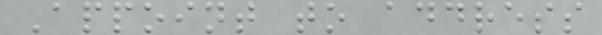Appoint to address
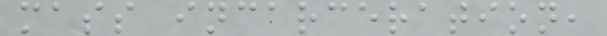mass incarceration,
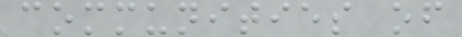communities of
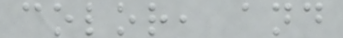color, and
